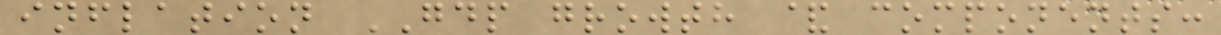inflation GDP growth & components:
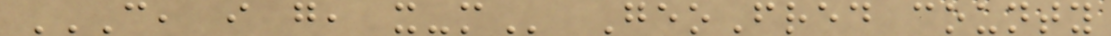C, I G, X-M GeoFred county
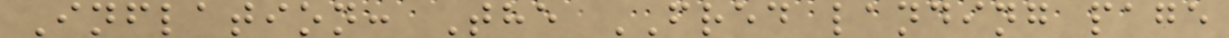Inflation: The FRED landing page
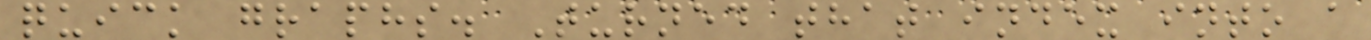quick graphs. Turned that index into a
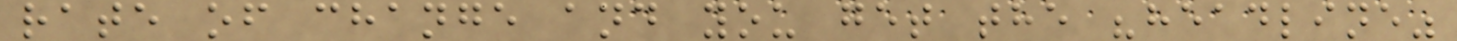rate of change and you get the "headline"
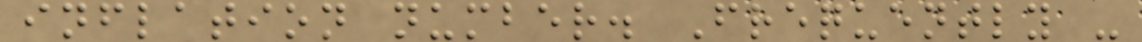inflation number. Frequently -
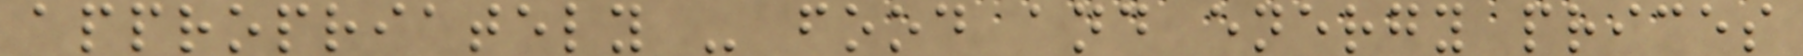appropriately - food and energy prices
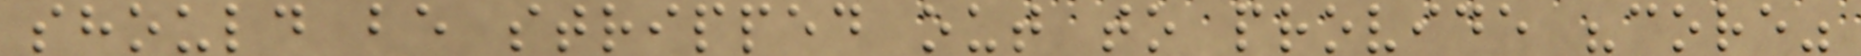should be stripped out to provide "core"
